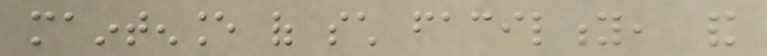maintenance of such facility, and
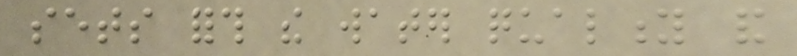sets forth the water quality and
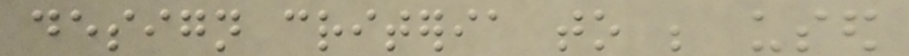design criteria to be used
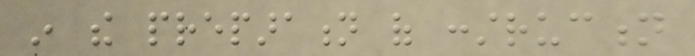in the preparation of construction
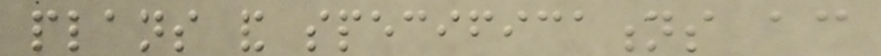plans and specifications according
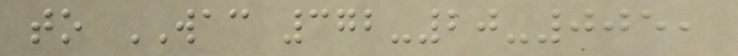to WAC 372-20-005,
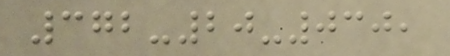372-20-030,
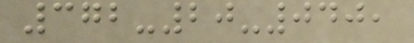372-20-040,
